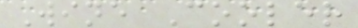Wine Cooler
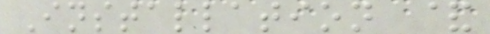Installation &
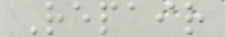Repair
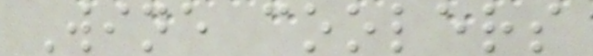Wine coolers
